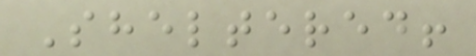Sheltered!
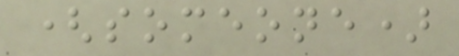(someone)
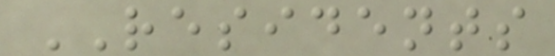RESIDENTS
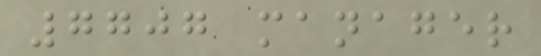7707 manager
